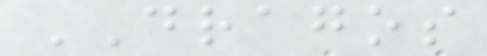DRAGOS
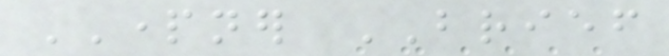PARTNER BRIEF
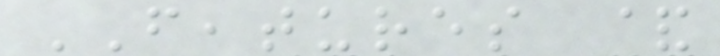FEATURES &
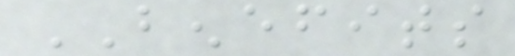BENEFITS
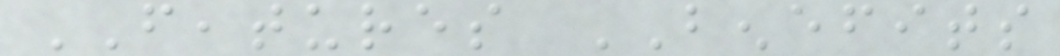FEATURES BENEFITS
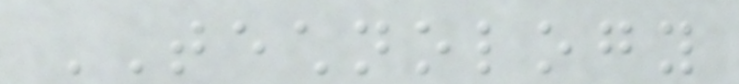TECHNOLOGY
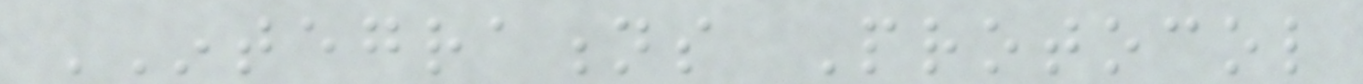INTEGRATIONS Protocol
